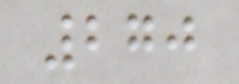270
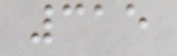315
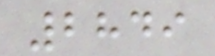2849
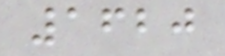1620
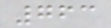763
